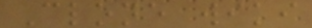Clone wiki
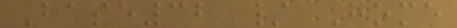Base32 / Home
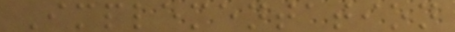Implementation
